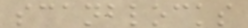scanblocks
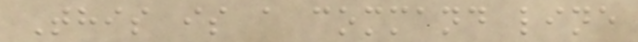This is a command line
